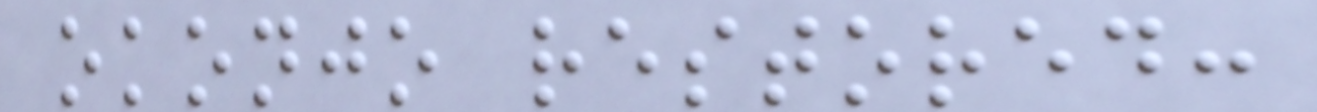okonjo restored:
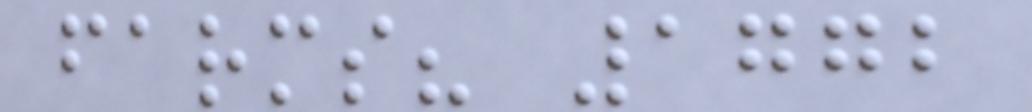farms? 1772
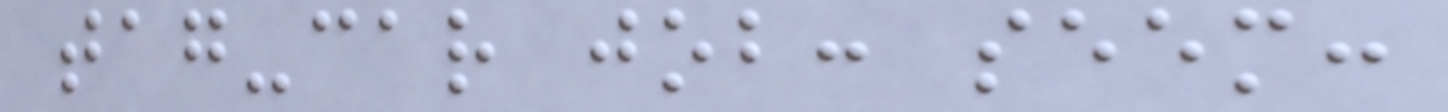tag-car job: seem:
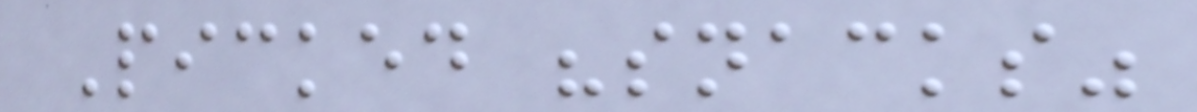Picked "snacks"
